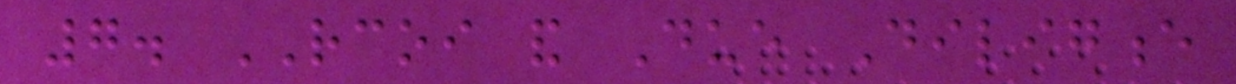7. RCOI and Due Diligence
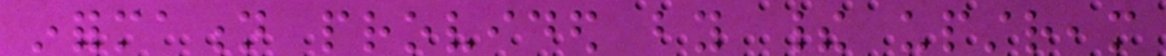information provided by their upstream
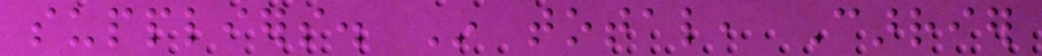suppliers. In total, Carrier
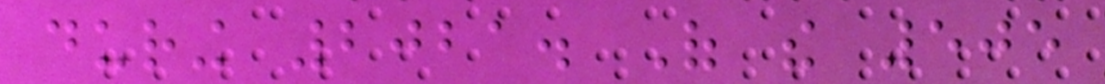during 2021. Of the 505
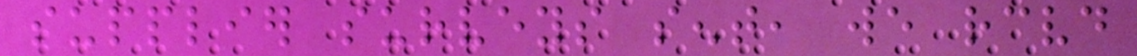supplier surveys sent, we received
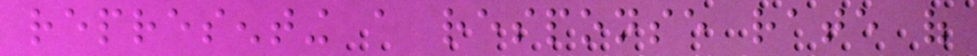representing a response rate of
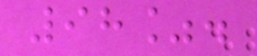98%.
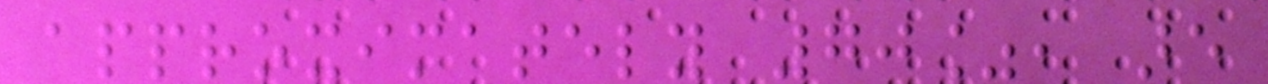approximately 70%, are
